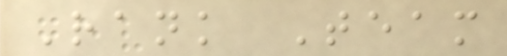Rank Team
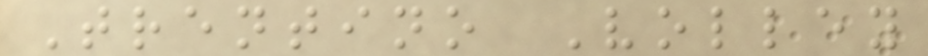Trentino Volley
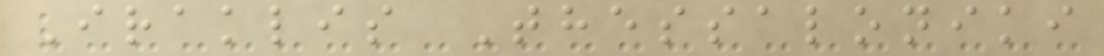Iraklis Thessaloniki
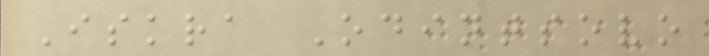Iskra Odintsovo
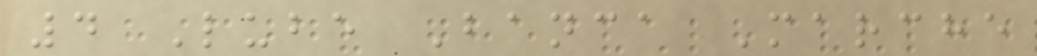4 Lube Banca Marche
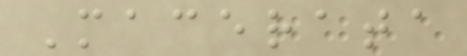Macerata
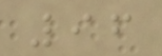96
